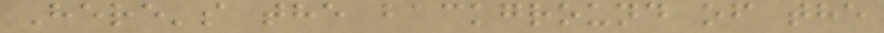Here's the background of the
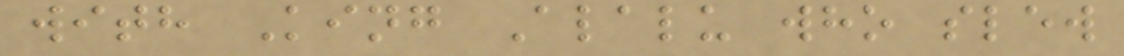with King Alalu who slew
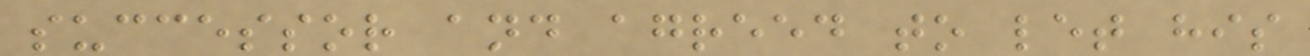successor and agreed to let his
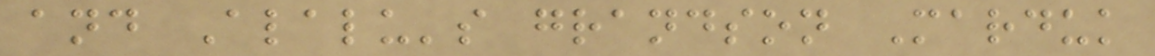and Alalu's grandson Marduk
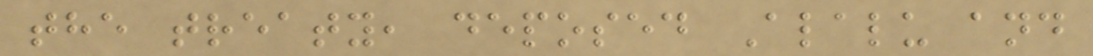the treaty, deposed Alalu and
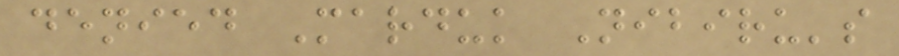denied Marduk Nibiru's
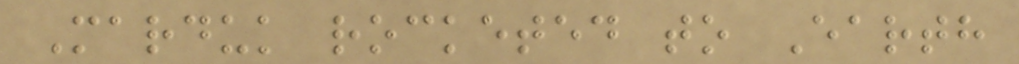Marduk rocketed to Earth
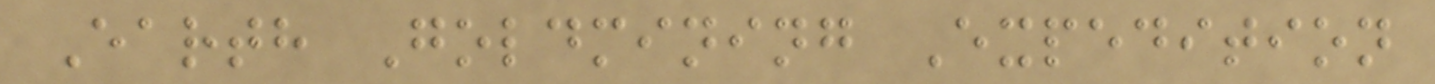Earth Goldmining Expedition
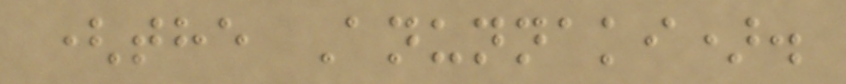(the Anunnaki).
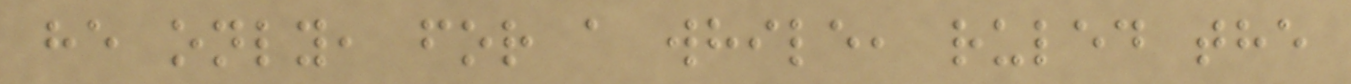he only, for a while, ruled the
